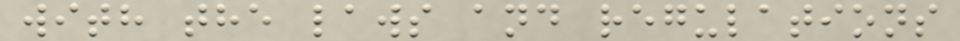with the laws and regulations
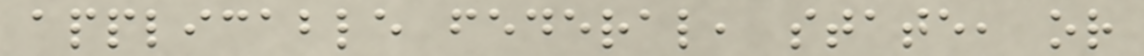applicable federal, state, or
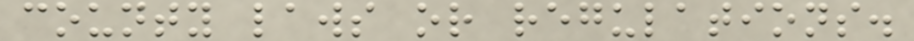county laws or regulations.
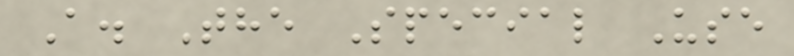A. The Special Use
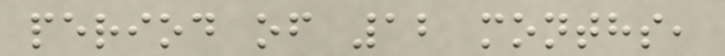period of 12 months,
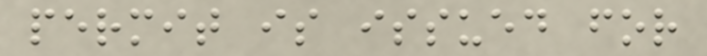permit is issued for
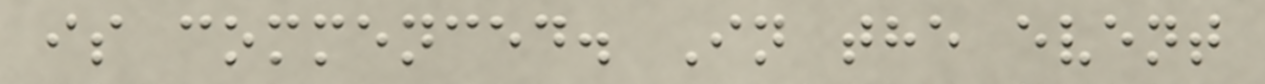is commenced. In the event
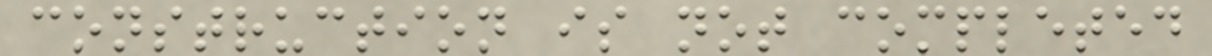construction is not completed
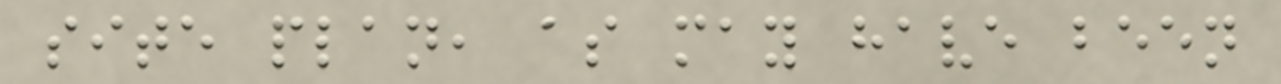site plan, as may have been
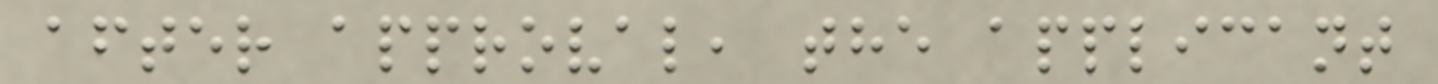after approval, the applicant
